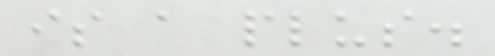is a plus.
